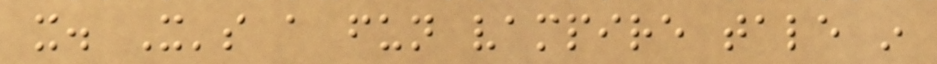it. It's a fun vampire tale in
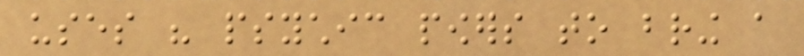uses his psychic powers to bring a
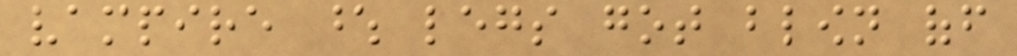vampire whose legs got blown off
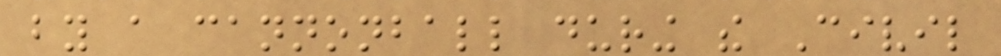by a cannonball during the Civil
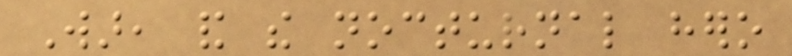War, and the nocturnal hero
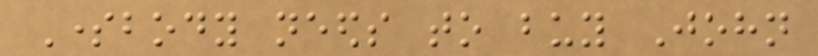Somebody needs to buy John
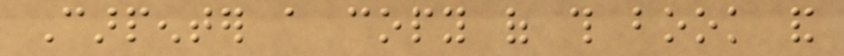Carpenter a copy of this book and
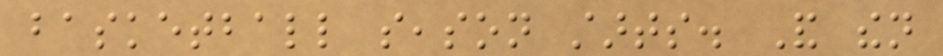basketball season starts. And then
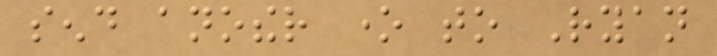send another one to Ryan
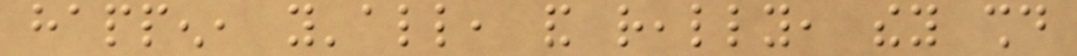happen, y'all, and really, they should
